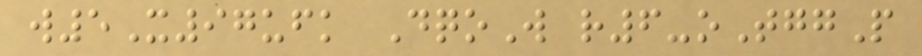w5X97ufk DqoW r6-oTggP
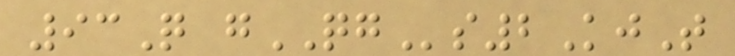93Q gQGs2KjT
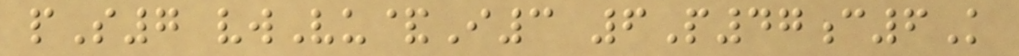pS7 vwVu&I3 6P47c6K
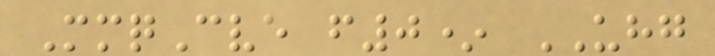MmqCve f0* UHG
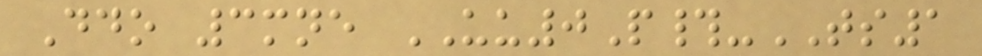Ddo 3mne UU0P#-TS1
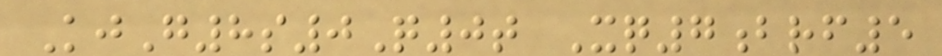KjG8s0Q0t Xq7brf5
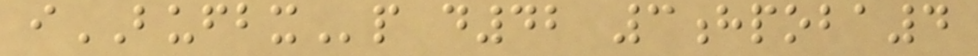iBUFBXp d42 3hpoba4
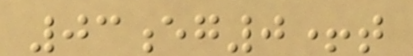03eg0+t
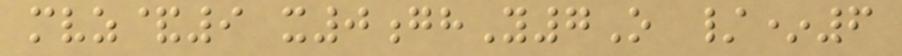mvz&9 x0ghY7O /*6
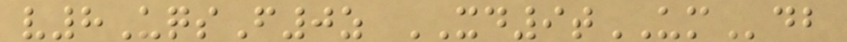v8UqsF0z XD9tUMdb
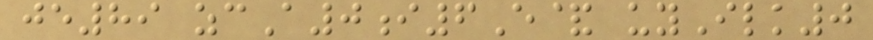je89 zcA0i6E& uyIlk0
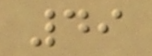49
